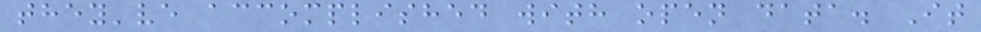they've accomplished with open data. It
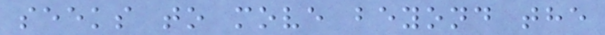seeks to move beyond the
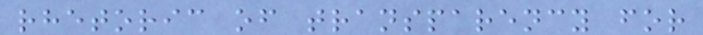rhetoric of transparency for
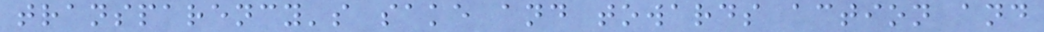transparency's sake and towards action and
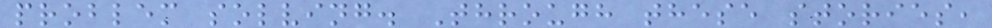problem solving. Through these stories,
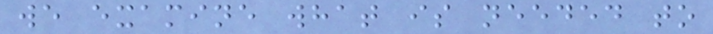we examine what is needed to
